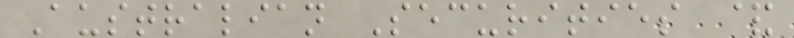Australian Securities &
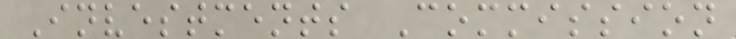Investments Commission
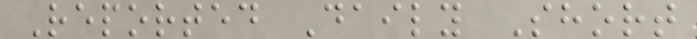Reported Daily Short
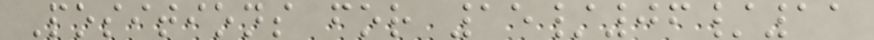Positions for 15/06/11
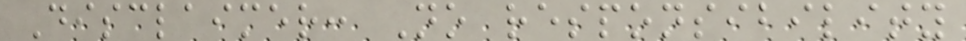Disclaimer: No responsibility
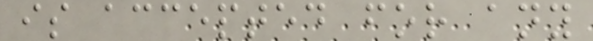is accepted for any
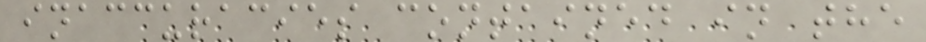inaccuracies contained in the
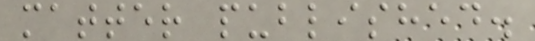matter published.
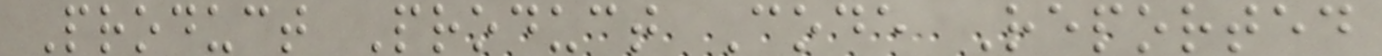Product Product Code Reported
